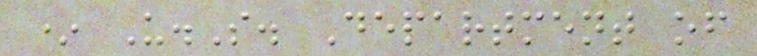* U.S. Department of
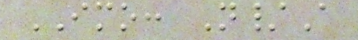IMO: N/A
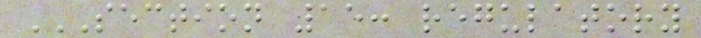SECTION 15: REGULATORY
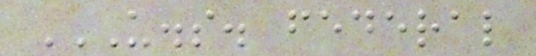U.S. FEDERAL
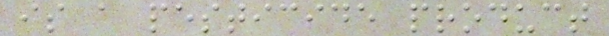is a pesticide product
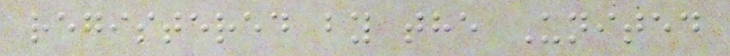registered by the United
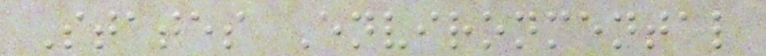States Environmental
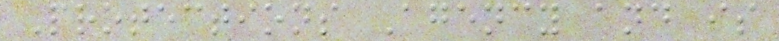Protections Agency and is
